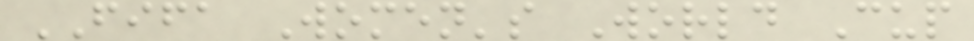FIFA Women's World Cup
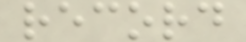record
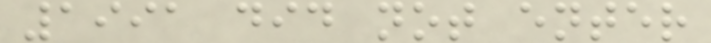1991 did not enter
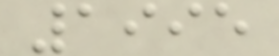1995
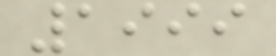1999
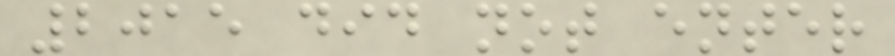2015 did not enter
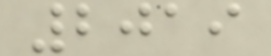2019
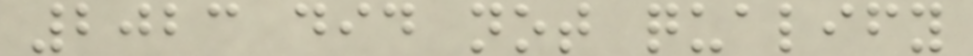2023 did not qualify
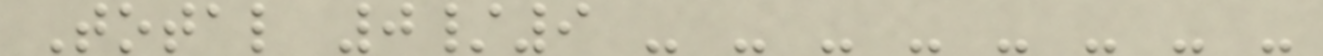Total 0/9 - - - - - - - -
